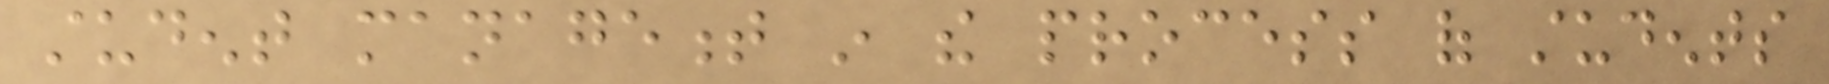student management in the process of students
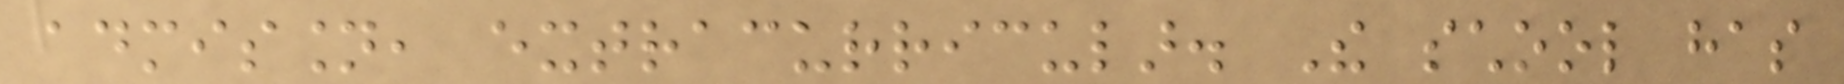admission, extracurricular. The school has
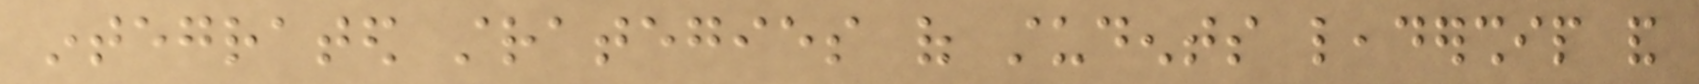integrated strategies of students leadership and
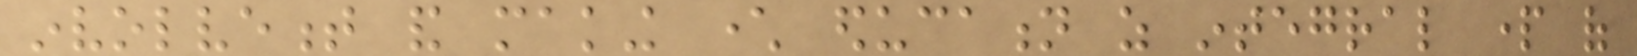involvement and making character education as integral part of
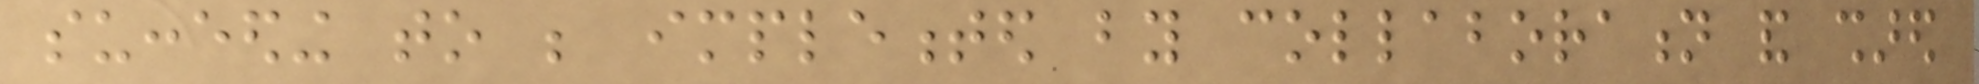succeeding to be implemented by collaboration and shared
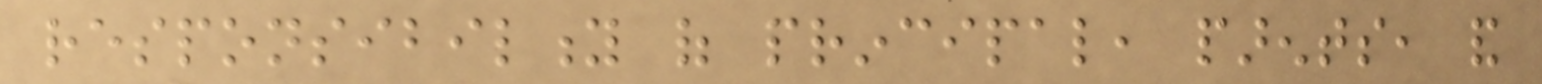responsibility of principal, parents, and
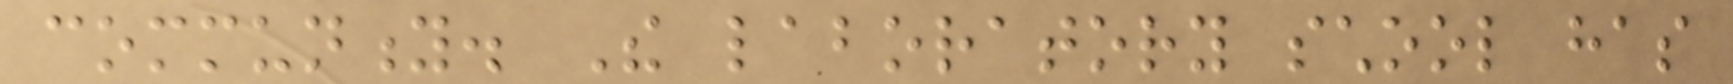community. The laboratory school has
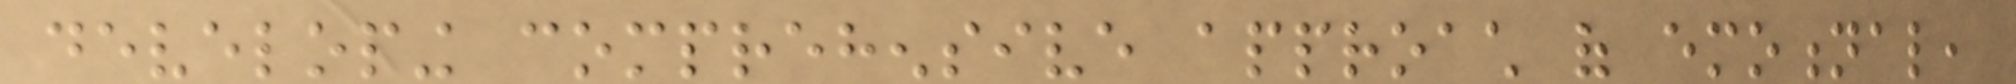developing comprehensive approach of emotional,
